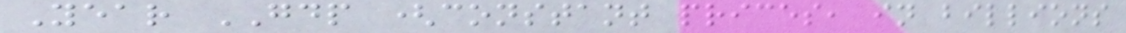Year GDP (constant prices, in billions
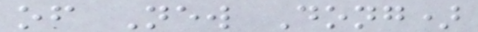of New Dong)
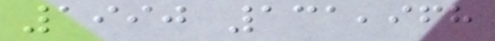1990 131,968
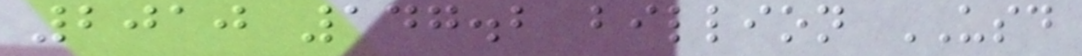2010 147.2 billion USD
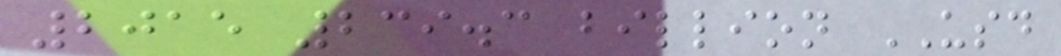2015 239.3 billion USD
